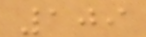109
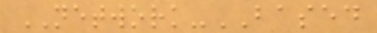NETWORK-BASED
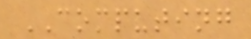COMPUTING
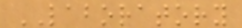LABORATORY
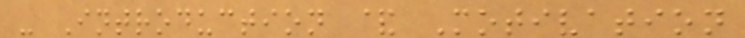- Introduction & Motivation
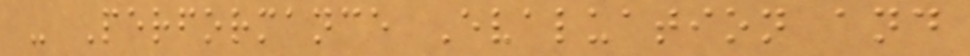- Performance Evaluation and
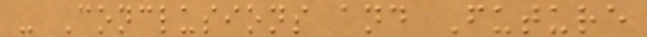- Conclusions and Future
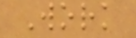Work
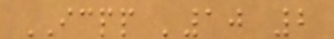ICPP '10 2
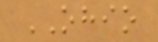OHIO
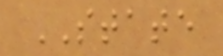STATE
